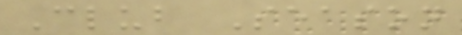Club Season
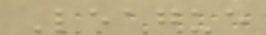League
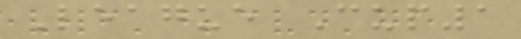League Cup1
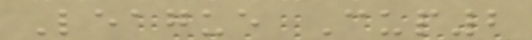League Cup2
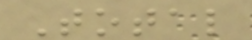Total
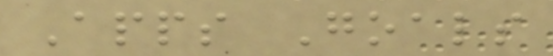Apps Goals
